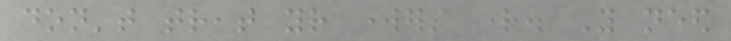don't treat your workers right. You need
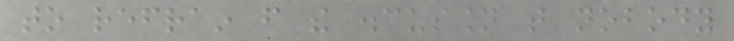to refrain from the discussion that nobody
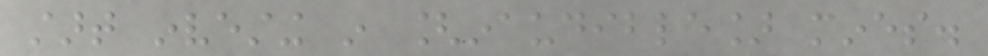start investing in [inaudible] mines.
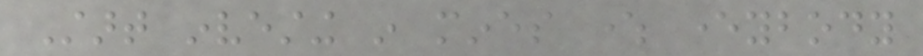Start investing in mines where everybody
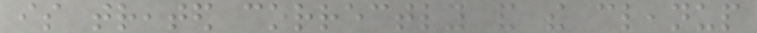is treated correctly and the cleanup
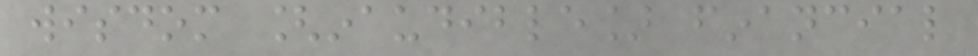wisdom [inaudible] financial
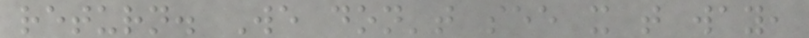return. We don't see it that way,
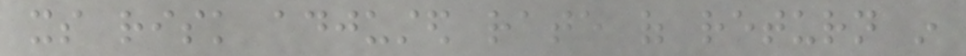its risk adjusted rate of return in
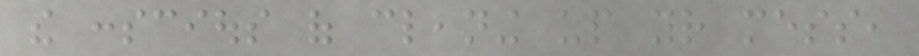the conscious of cleaning up your mess,
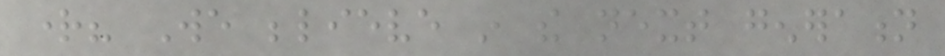right? We believe in the next generation
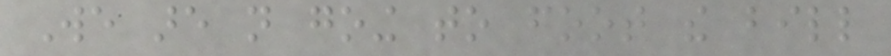We are not going to foot the bill
